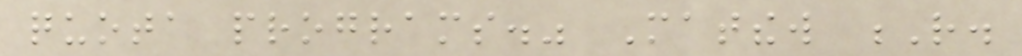quota programs." Matthew R.
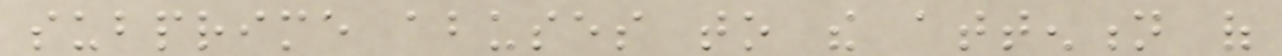subprime abuses to the attention of
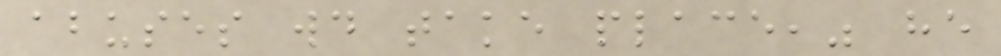abuses would take place," he
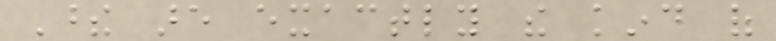These are exactly the kind of
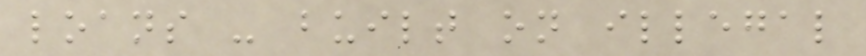loans - built on illegal
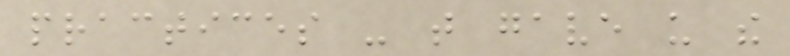practices - that gave us the
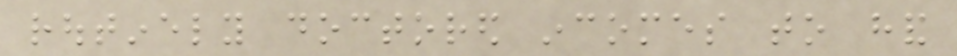routinely doctored incomes to hand
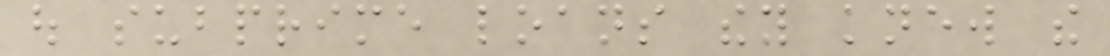out subprime loans they knew the
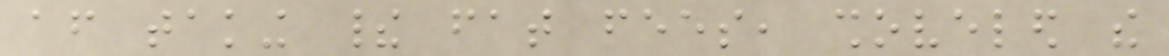after taking their fat fees, shoveled the
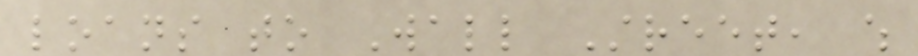loans to Wall Street, which
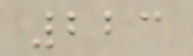223
